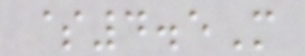$4.5M
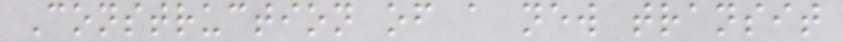Construction of a new transit
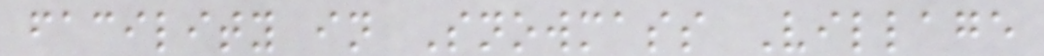facility in Snowmass Village
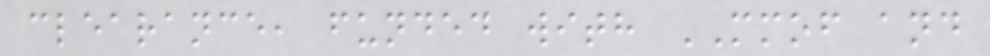clearance, funded with MMOF and
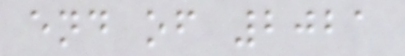end of 2021
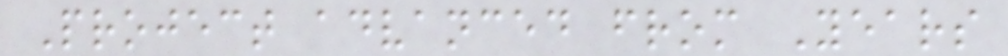Project advanced from Years
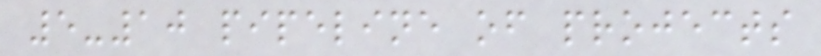5-10 pipeline of projects
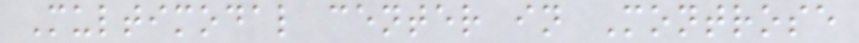Multimodal center in Montrose
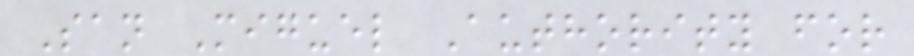San Miguel Authority for
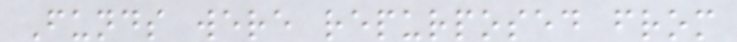Funds were repurposed from
